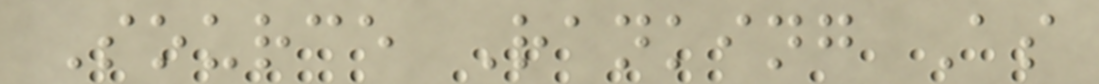Source Ranking As
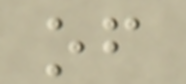of
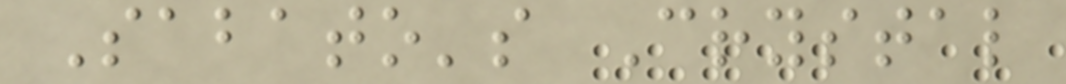Sabato's Crystal
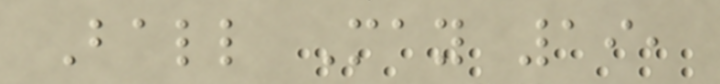Ball May 19,
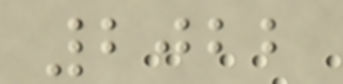2022
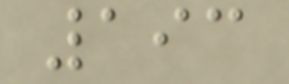193
